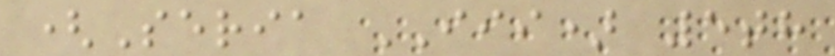(Seria III) 5th
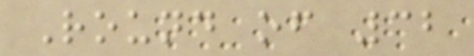Round of 32
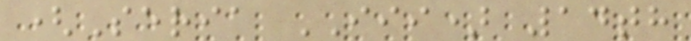(Seria III) 14th
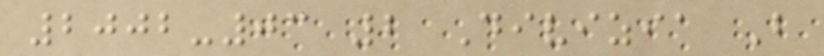2002-03 2 Divizia B
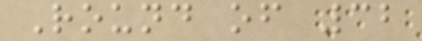Round of 32
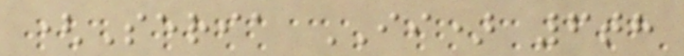(Seria II) 6th
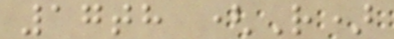17th (R)
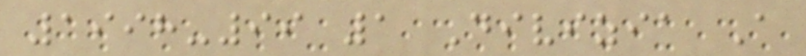1998-99 1 Divizia A
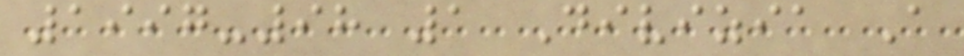1997-98 1 Divizia A
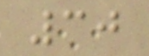30
